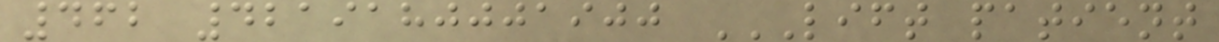462 4219180001900 LIFT PATIENT
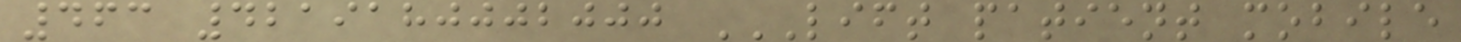463 4219180002000 LIFT PATIENT MOBILE
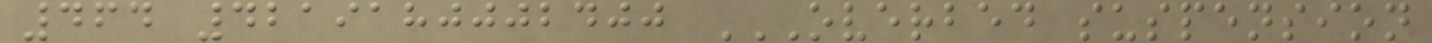464 4219180002400 OVERBED SUSPENSION
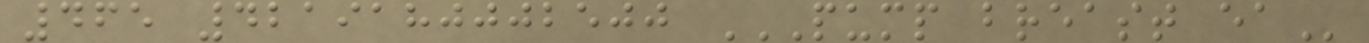465 4219180002500 PUMP BREAST EA
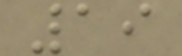19
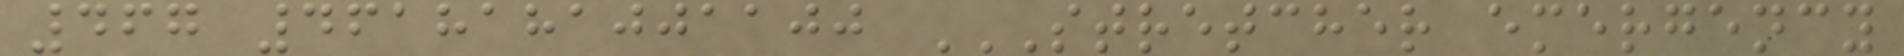467 4618181001100 STRETCHER EMERGENCY
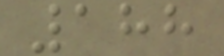188
